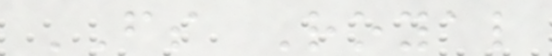FS Royal
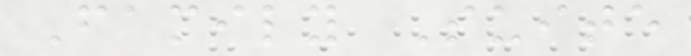Family Suite
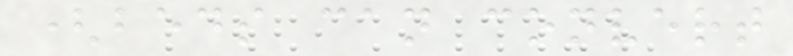(beds can convert
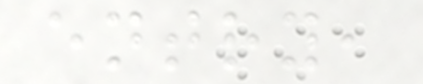entry,
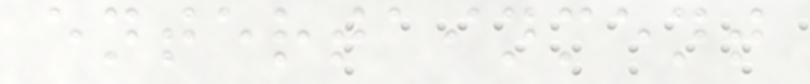entertainment
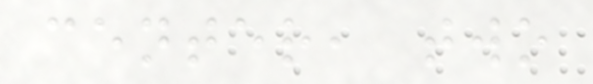center, two
